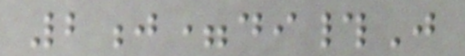2j=di#J
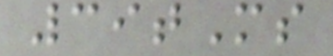39tMs
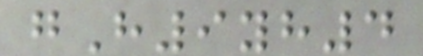gH9yh4
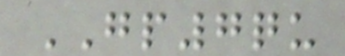GP7qu
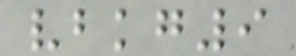vbkg9
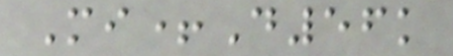Mi+D56k
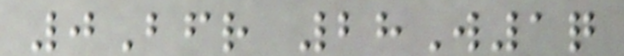0Bfr 28W1q
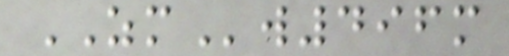ZMw496m
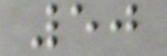50
